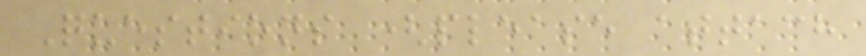Questions (please attach
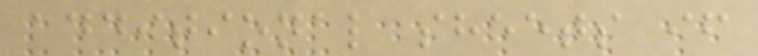additional sheets if
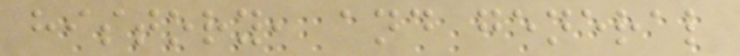history, and general
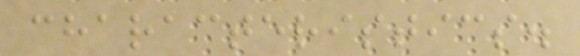characteristics.
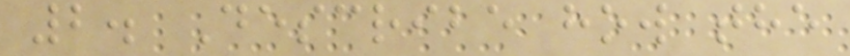2. Describe how the
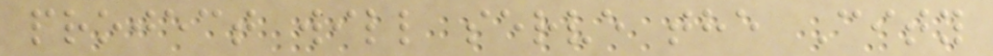project will serve the City
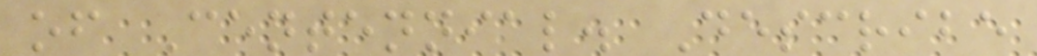of Centennial. Describe
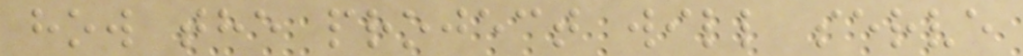how the project will serve
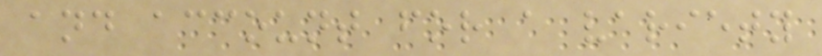and account for a variety
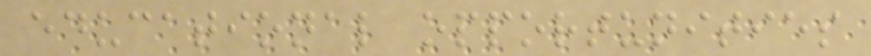educational opportunities
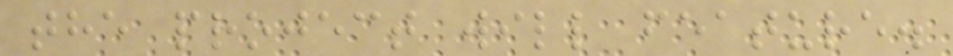the project will feature.
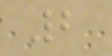2
